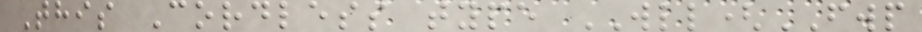This Cordless type WLL(FWP
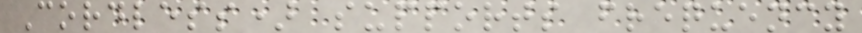Cordless) supports frequency
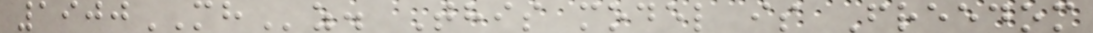1900MHz. This model is Freedom
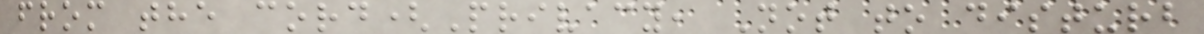from the cord(Privacy, Not to disturb
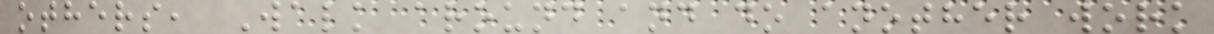others, Walk around and do another work
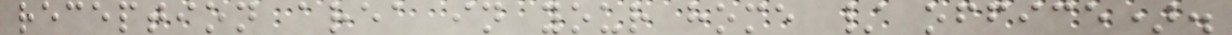reception area in your home / office).
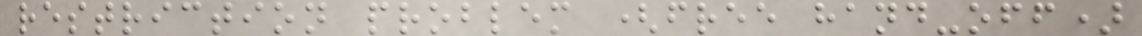restriction problem (free hand-off)
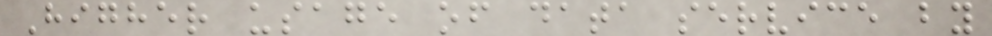Higher usage of data service by
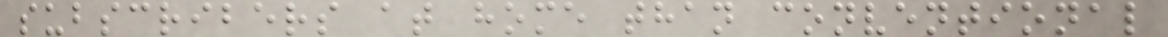subscribers at home than conventional
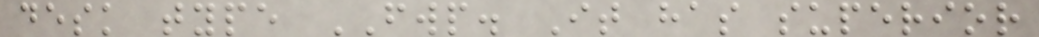desk type FWP. It has superior
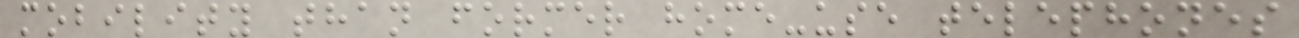mobility than former home-use telephones
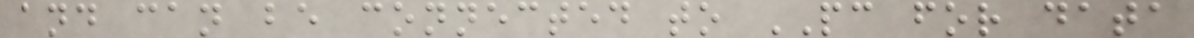and can be connected to PC for data
